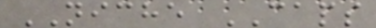NICHE CAPS
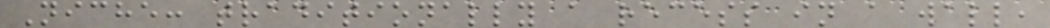Niche: traditionally a recess in a wall,
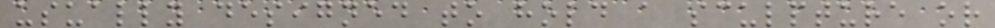usually designed to hold a sculpture or
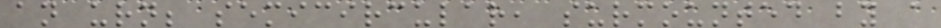an urn; semicircular, surmounted by a
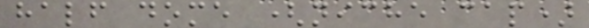half dome (niche cap)
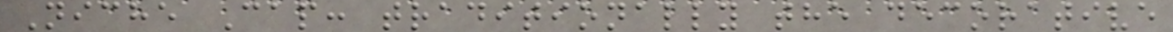Niche Cap: traditionally the decorative
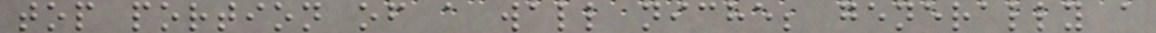top portion of a wall niche; generally a
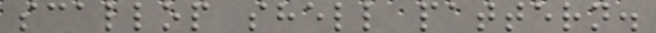scallop shell pattern.
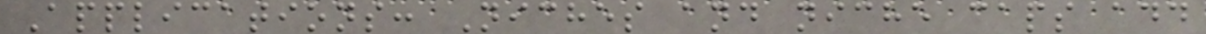Applications: Niches and niche caps add
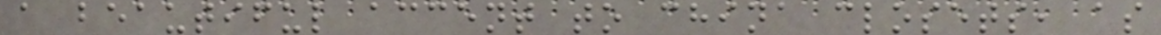a beautiful accent to china closets, as
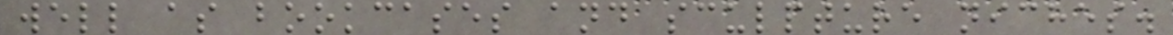well as bookcases and sculpture niches.
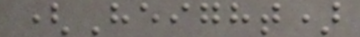(Height)
